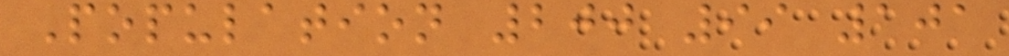Population 200 99 101
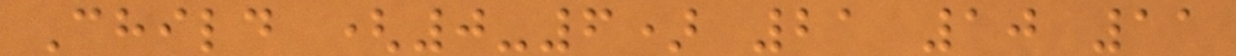Child (0-6) 21 10 11
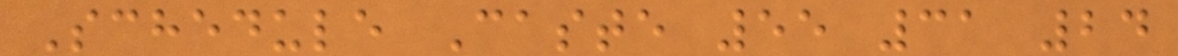Schedule Caste 55 31 24
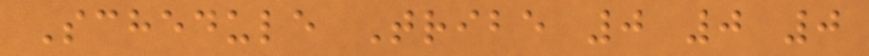Schedule Tribe 0 0 0
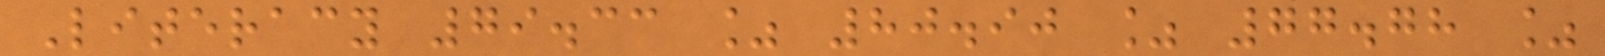Literacy 79.33 % 80.90 % 77.78 %
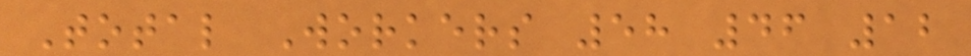Total Workers 58 46 12
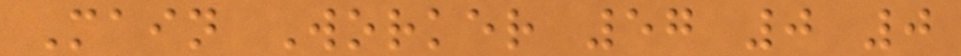Main Worker 57 0 0
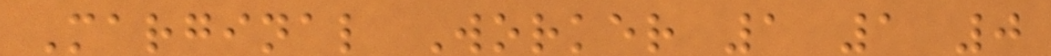Marginal Worker 1 1 0
